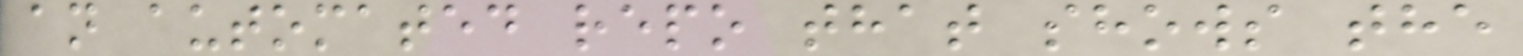an automated repo that shows the
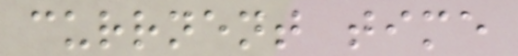currnent time
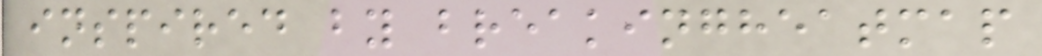inspired by breakingheatmap
